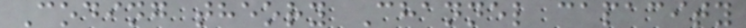Coding theory Channel capacity
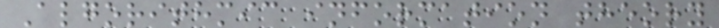Algorithmic information theory
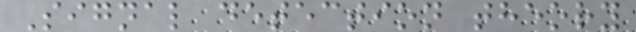Signal detection theory
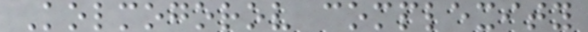Kolmogorov complexity
